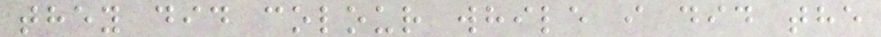they did colour while i did the
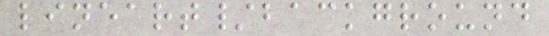lineart/background
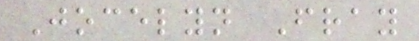Jocelyn Fray
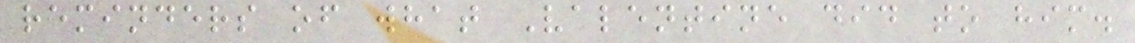reminders of what Valentine did to him.
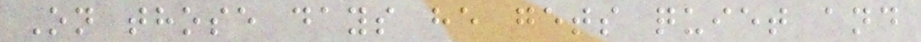On those days he gets quiet and
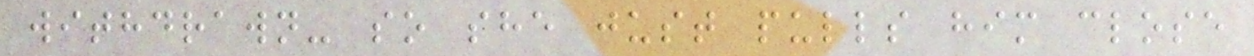withdrawn- so she just pulls him close
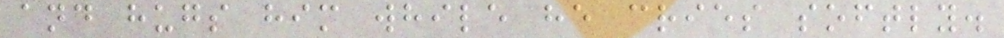and hugs him while he cries softly.
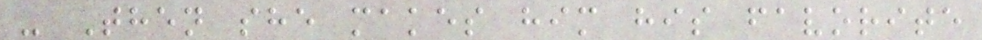- Then she makes him his favorite
